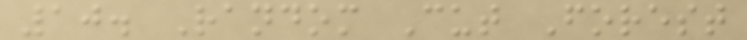10. Random Cut Forest
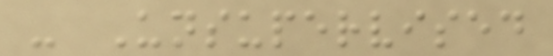- Unsupervised
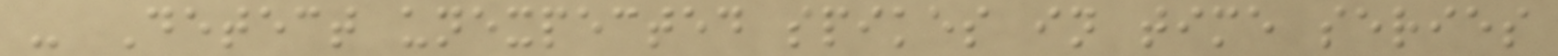- Detect unexpected spikes in time series
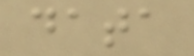data
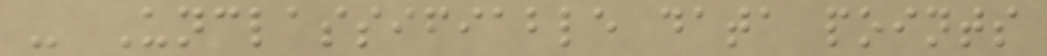- Unclassifiable data points
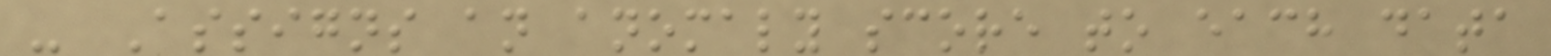- Assigns an anomaly score to each data
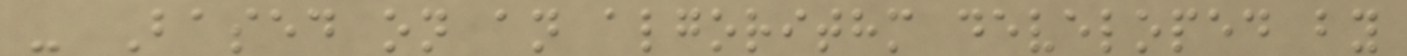- Based on an algorithm developed by
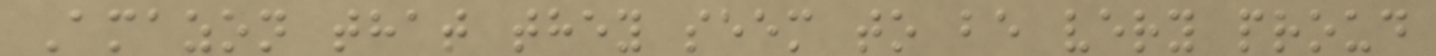Amazon that they seem to be very proud
